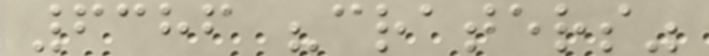6386 "craters"
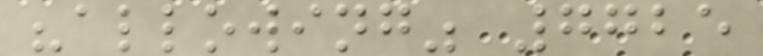"allowing" 7725
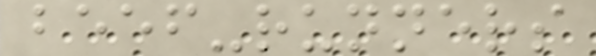beef-runners
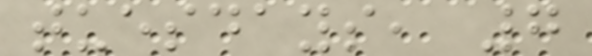tuesdays, 7
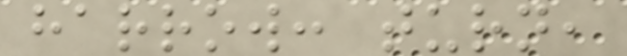harrow: turn,
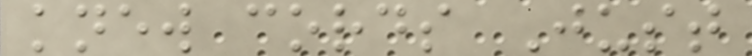knew cords Just
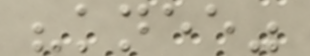"knee"
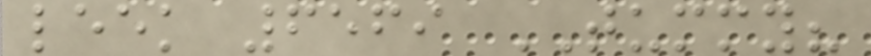leek 6569 TUMMY?
